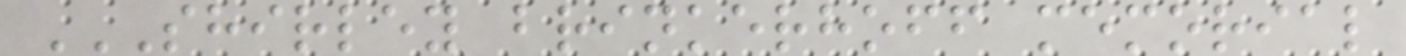SHIRLEY BRINKERHOFF MEMORIAL
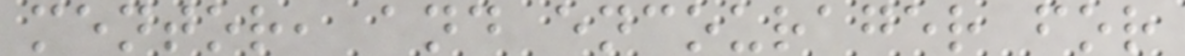mentor, and encourager for
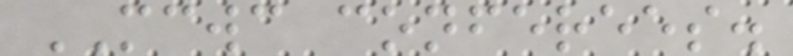MCWC conferees.
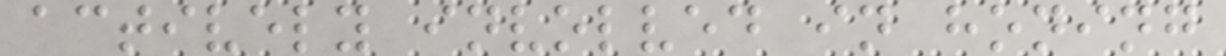actively involved in honing
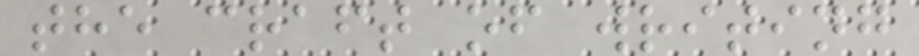the craft of writing
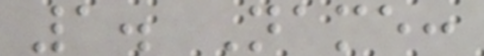1. Name:
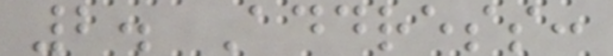2. Address:
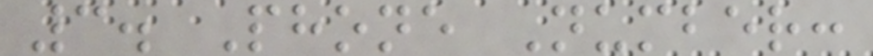3. Phone Number:
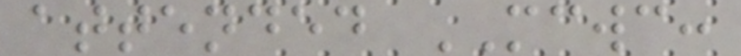attended MCWC:
